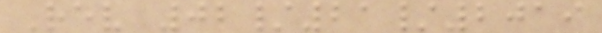Rev 02/21/2019
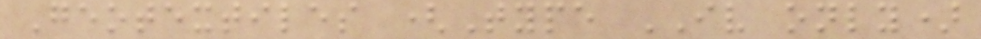Geotextiles (Type IV only)
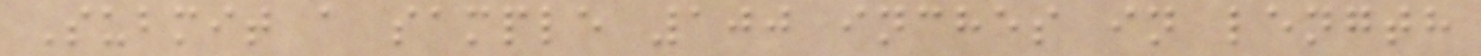Submit a sample 100 inches in length
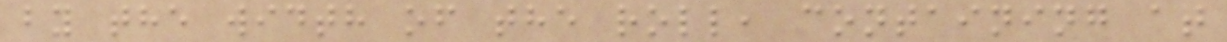by the width of the roll, containing at
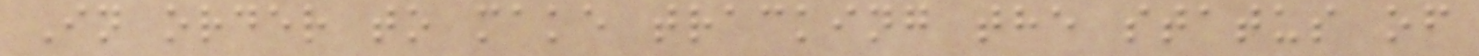In order to make tracking the status of
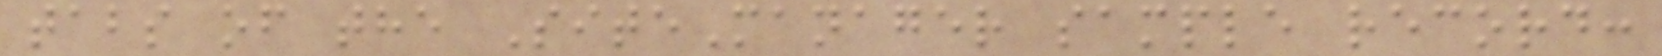tabs of the SiteManager sample record:
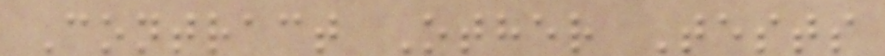Contract Other Tests
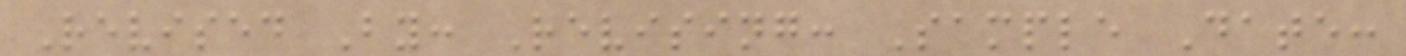Revised By: Revising: Sample Date:
